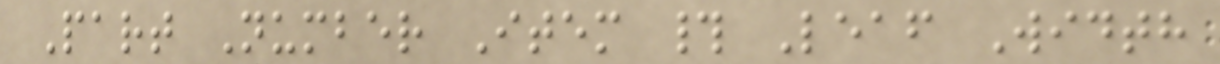Part Number Item # Leaf Width
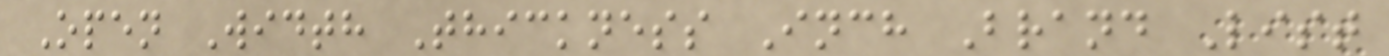Open Width Thickness Inch Brand List
